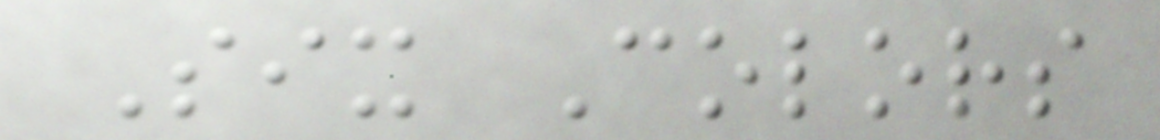Six Colors
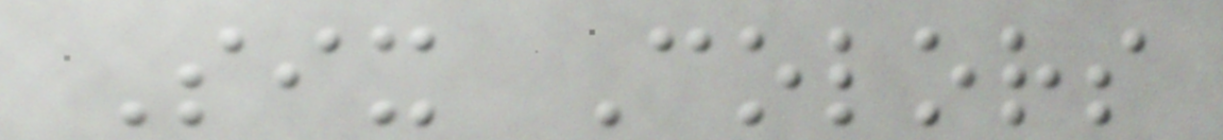Six Colors
